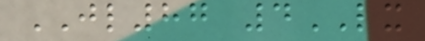JL87 4LX
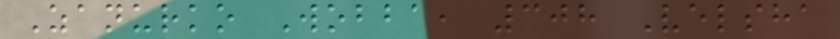Zanurko Wobba, 308 Velsha
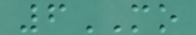6MO
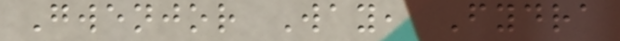Gwenjor Way, Fydra
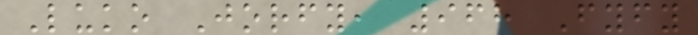Luko Jorfy, 968 Fyfy
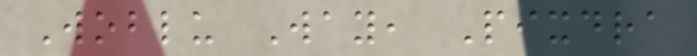Woblu Way, Pixdra
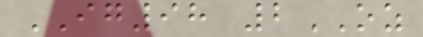IG98 2OZ
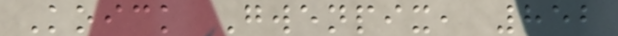Koick Gwenpix, 852
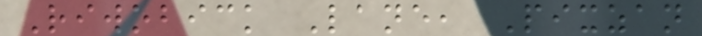Riwobick Lane, Pixzan
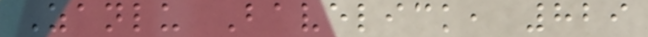Zanlu Bavelick, 829
